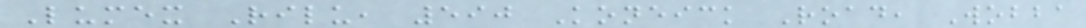Lumex Rilu, 590 Koneick Road, Wobba
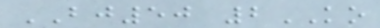BJ50 2KO
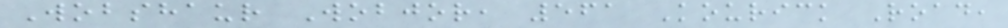Wobshaur Wobjor, 561 Kourick Road,
